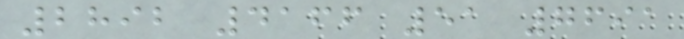2892 4166 51 7691
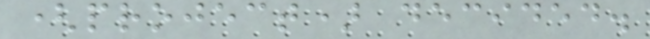(project) decided.
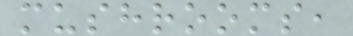mushrooms,
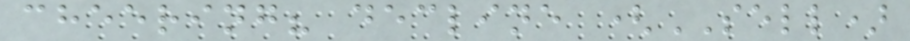cheering? decline (SELL)
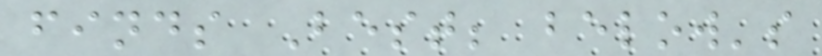finds Best; below's
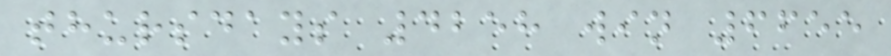thursdays 4258 win 6655
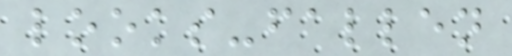looks-fallen
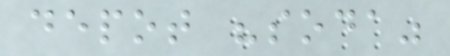depot "soda"
